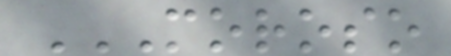MOROSO
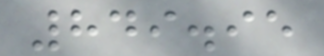849.95
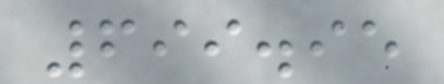699.95
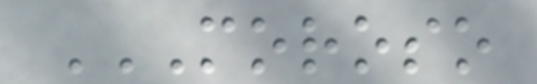MOROSO
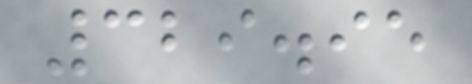329.95
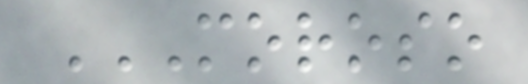MOROSO
